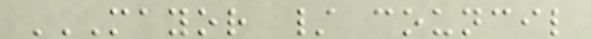MAYOR / COUNCIL
